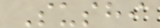Sushi
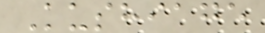Kushiage
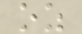oz
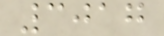3017
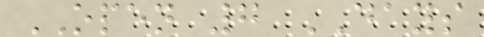OPEN 7 DAYS
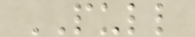PULL
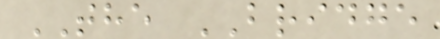THE BRIDGE
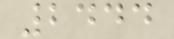2444
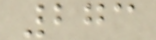273
